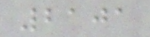2101
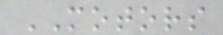MOTORS
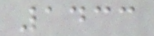1433
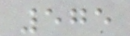575
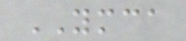YMCA
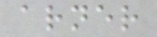arner
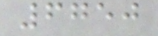6750
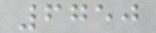6750
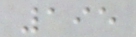195
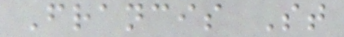Francis St
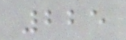225
